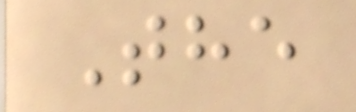The
